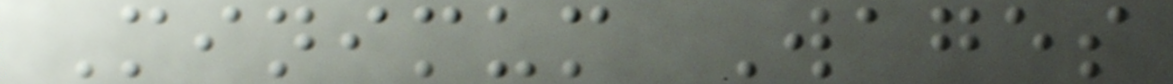Minimum Wages
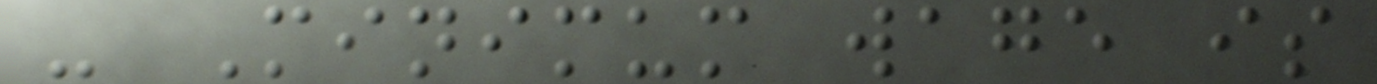- Minimum wage is
